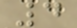4
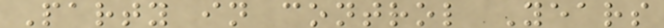Party in control Years
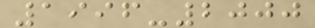1996-2000
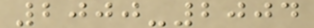2000-2004
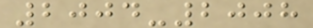2004-2008
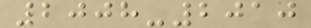2008-2010
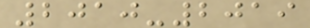2010-2019
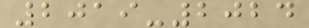2019-2024
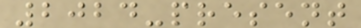2024-present
